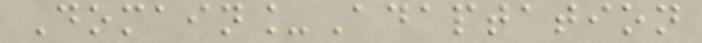Domain_Adaptation
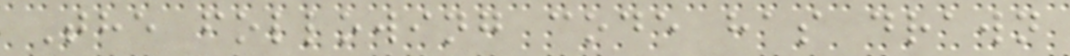The following code has drawn
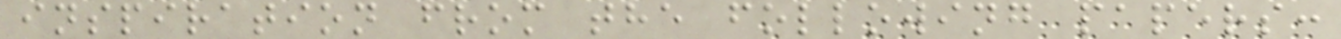inspiration from the following papers:
